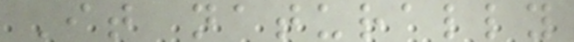It naturally
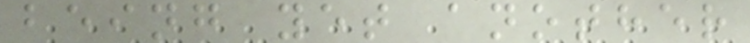being yet another
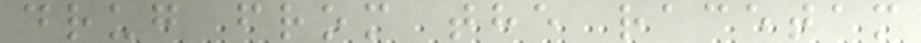drug from the racetam
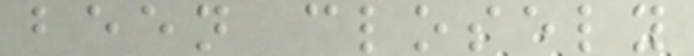been closely
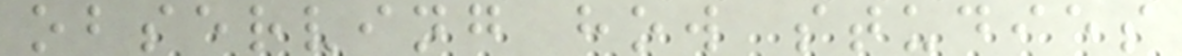observing how studies
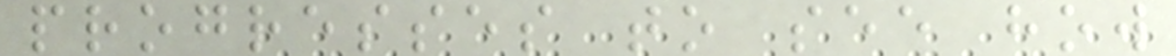progresses to see how
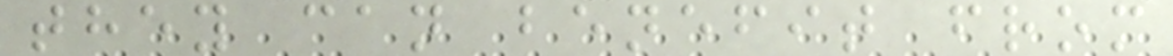they can benefit from
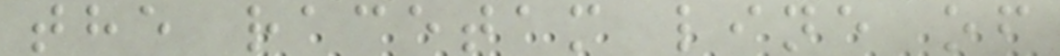the racetam line of
